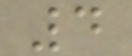4
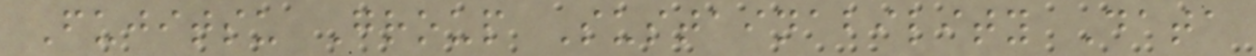Fujitsu Group Sustainability Data
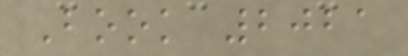Book 2021
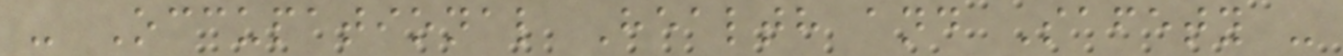- Occupational Health and Safety -
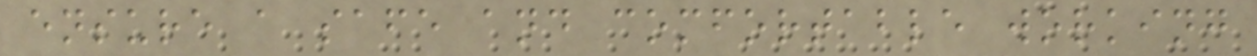ensure a safe and comfortable working
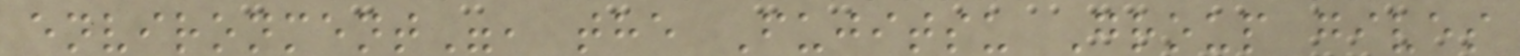environment", the Fujitsu Group gives
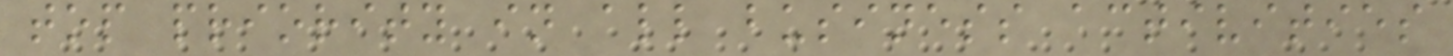top priority in all business activities
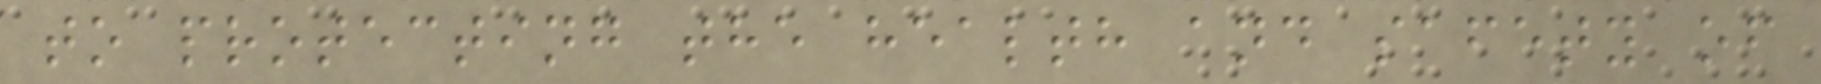to protecting the health and safety of
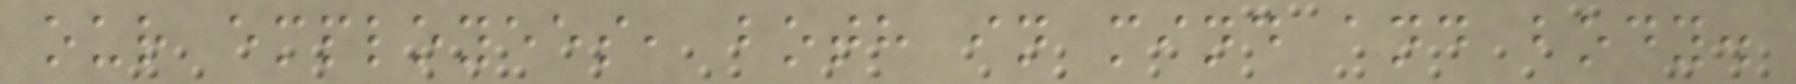our employees, both in mind and body.
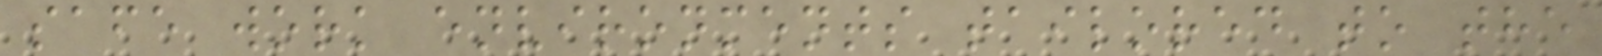safe work environments tailored to the
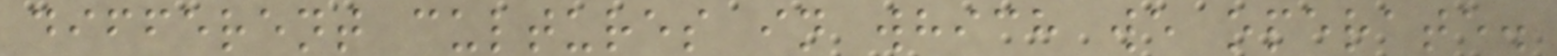different cultures in which we operate.
